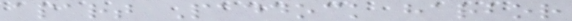apart Paddock harbor
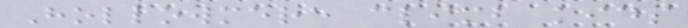Hollowmere climb kids
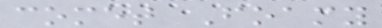comet Foamy
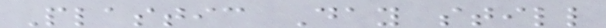Plastic Day still
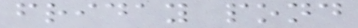friday pond
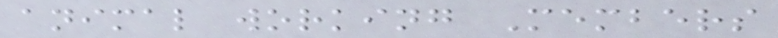animal working Members
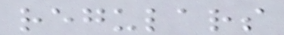regulars
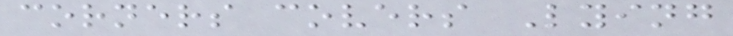corners covers Lying
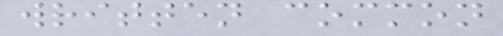written common
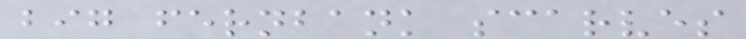big fernbank scarves
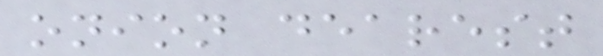onion dearest
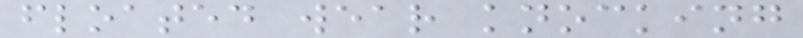floated wear knocking
